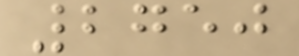2750
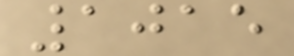1015
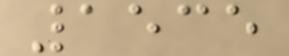1535
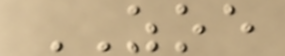ZOE
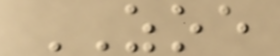ZOE
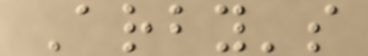Arby's
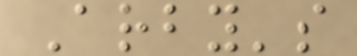Arby's
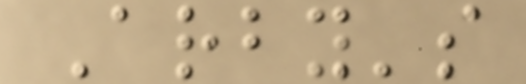Arby's
